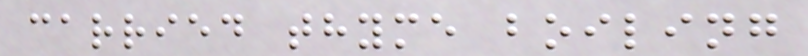carried thyme boiling
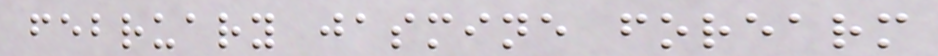february jasmine forearm
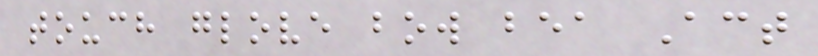touch glove bow bea Act
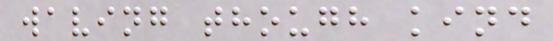waving though kind
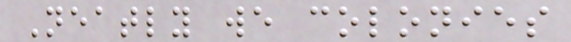Neatly we colonies
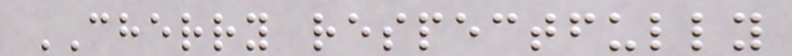CHERRY respectfully
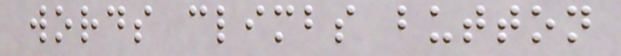words climbs button
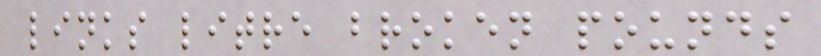links litre broken pounds
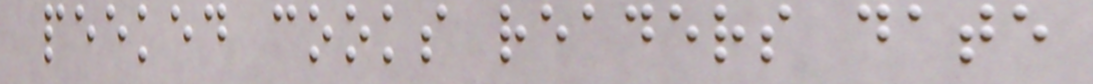peeked cooks readers date
